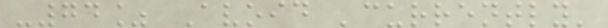-74% Avoid 'currently'
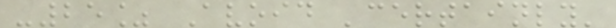-25% Avoid 'certainly'
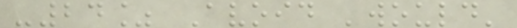-24% Avoid 'would'
